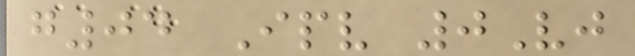g04 Ipv 0Vj
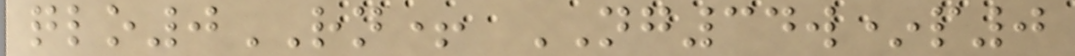qlo0RN+ NG34w*p0
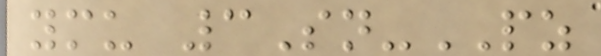ymu 3Sn-PZ
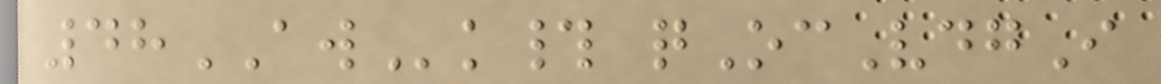48AWk# qOcVdgI
